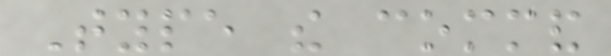Type the command
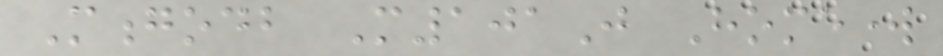Mongodb M101J Homework
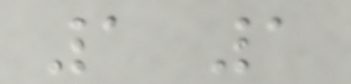1 1
